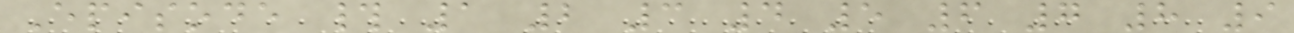Episode # 1 2 3 4 5 6 7 8 9
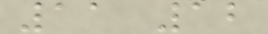11 12
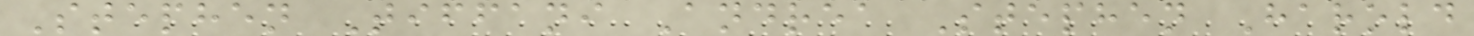Stephen Tiffani Andrea Stephen Harold
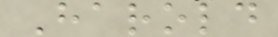Harold
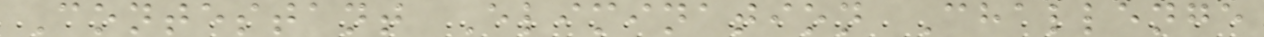Contestant Elimination Challenge
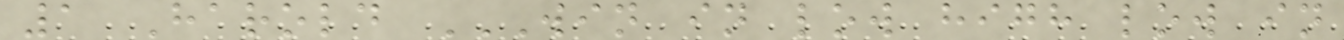1 Harold WIN IN LOW HIGH LOW IN
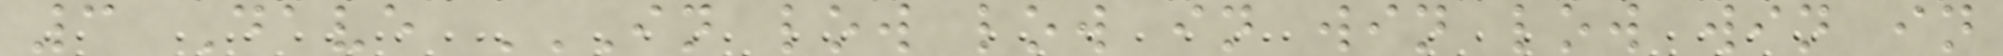3 Dave IN LOW LOW IN WIN LOW WIN IN
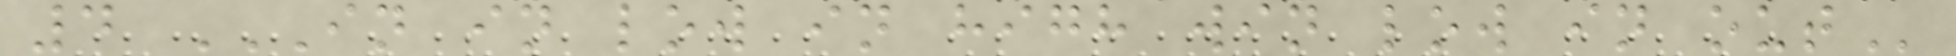4 IN IN LOW IN HIGH WIN LOW IN OUT
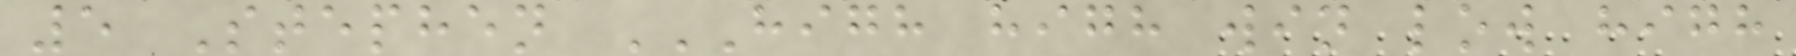5 Stephen HIGH HIGH WIN LOW HIGH
